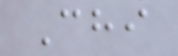Chi
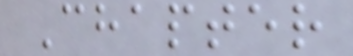Chapter
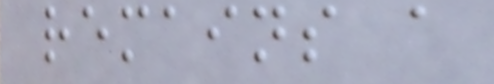remains a
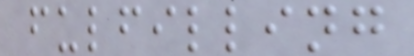fulfilling
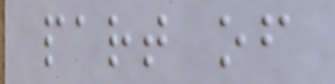part of
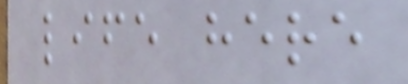life here
